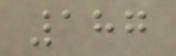187
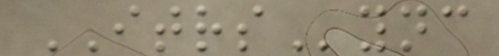ITRSync
